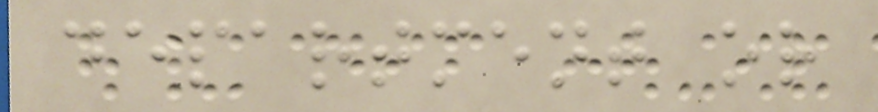department or
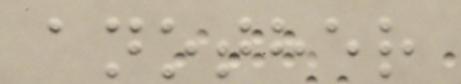another
